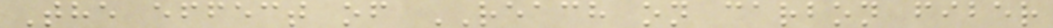The effect of REACH on carbon fiber
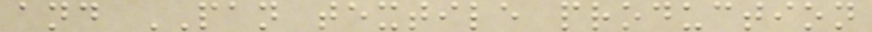and PAN textile production
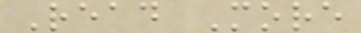Read More
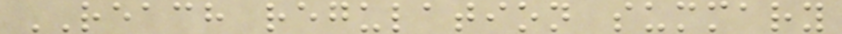REACH regulation summary
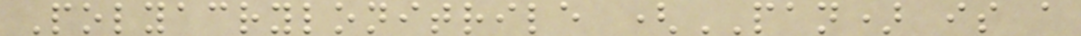Polyacrylonitrile (PAN) is a
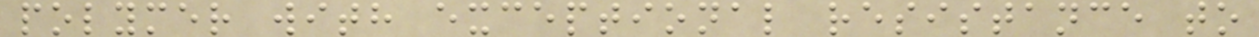polymer with exceptional resistance to
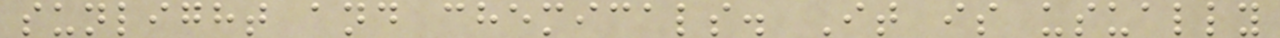sunlight and chemicals. It is usually
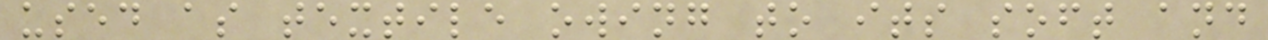used as textile owing to its soft and
